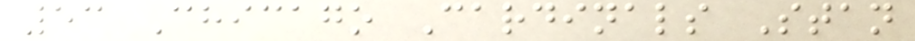53 Chicago Cardinals Stan
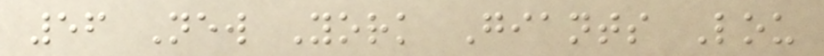56 New York Giants Lou
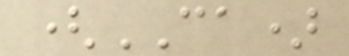(CA)
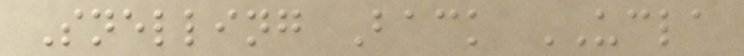Snelling Back UCLA
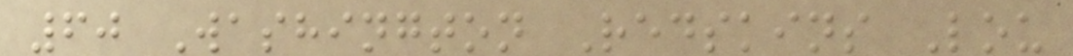60 Washington Redskins Lou
